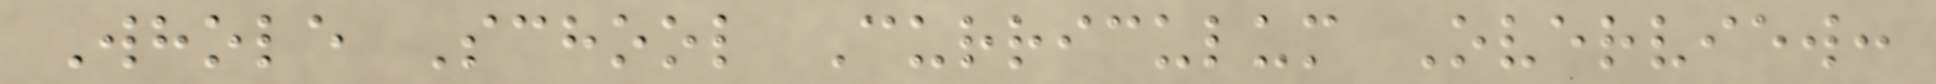Whole School Curriculum Overview:
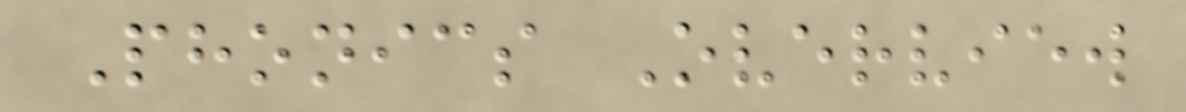Phonics Overview
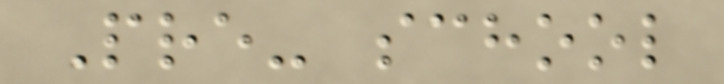Pre- school
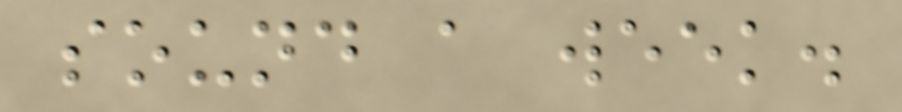sound a week.
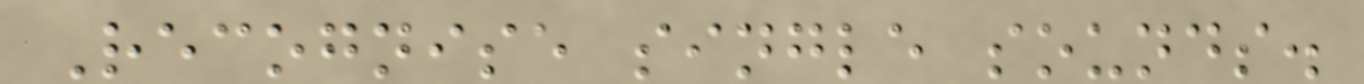Recognise single sounds.
